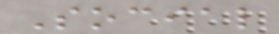Social
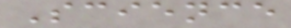Science
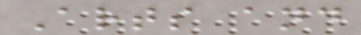Arts and
